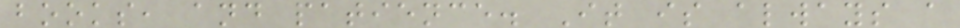books, and patience. It is always a
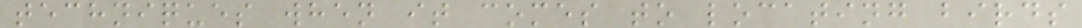techniques when it comes to locating birds
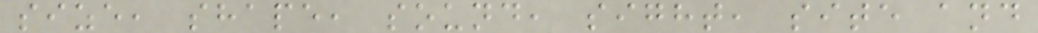size, shape, sound, sight, site and
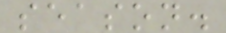season.
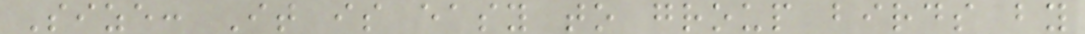Size: It is easy to group birds by
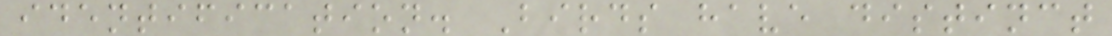identification. Birds have distinct
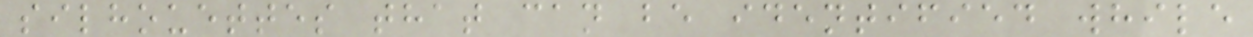silhouettes that can be identified while
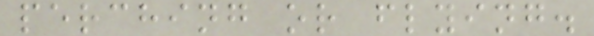perching or flying.
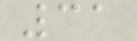31
